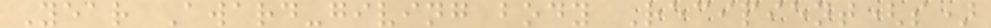Year Award-giving body Recipient(s)
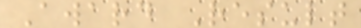Award Result
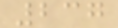237
